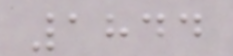1844
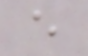e
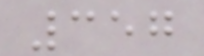357
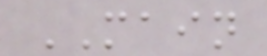MAIN
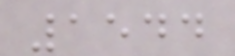1544
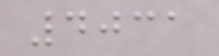4031
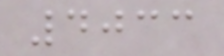4033
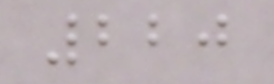220
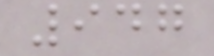947
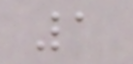1
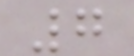7
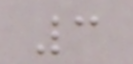3
